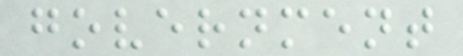government
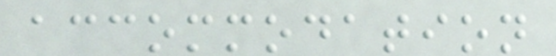accommodation
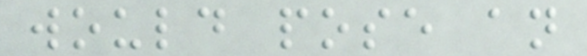would pose an
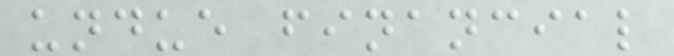undue financial
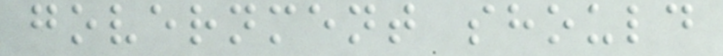government should
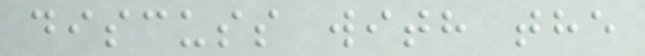discuss with the
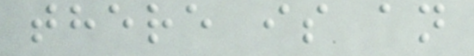there is an
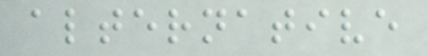alternative
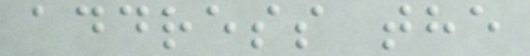address the
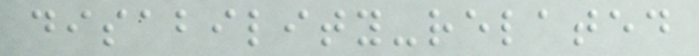disability-related
